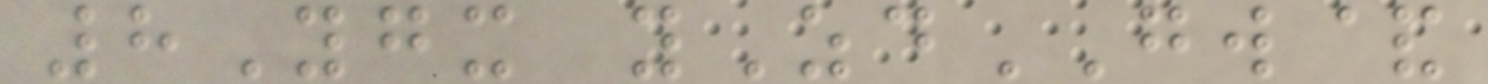8Ygx yZdGW&
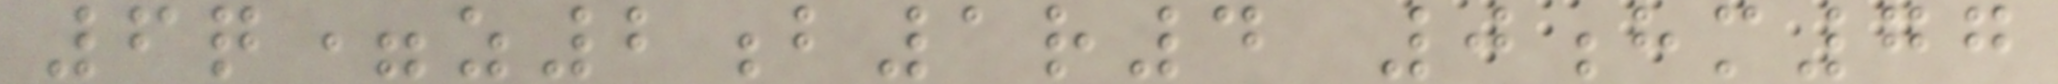6q=z2b1r4 0hm77
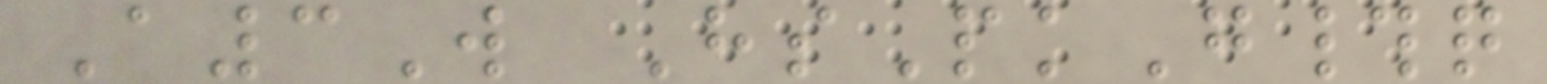A3W HsPkG#q
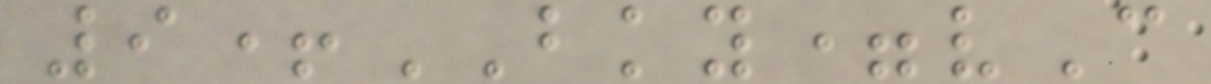9+BKY=vC
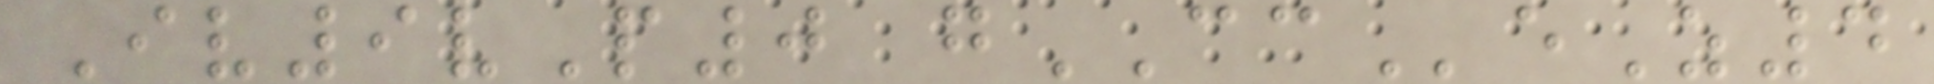Iv9vP0 gCCeZ4
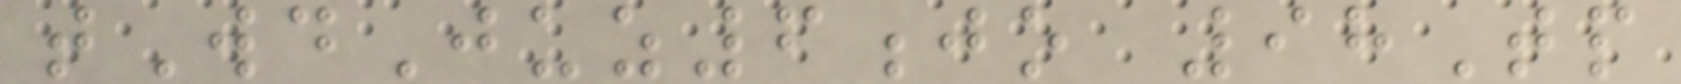tWdJuz6jo 98Tp
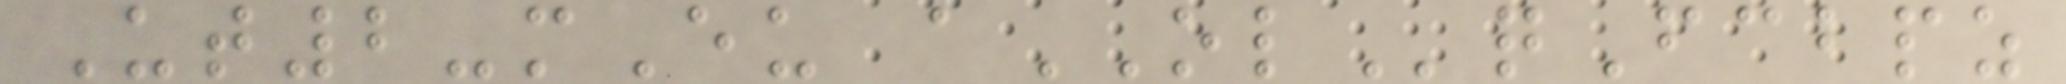Ut2-mEu aOLqFcbpz
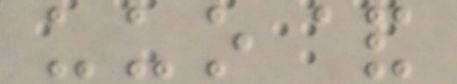uuo&
